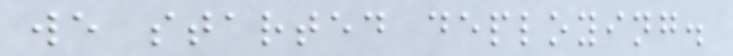we started deploying.
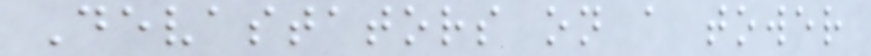Devastators on a tower
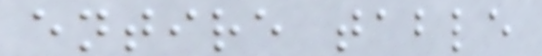entire table
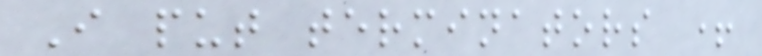I put terminators +
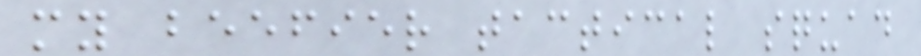my beefier tactical squad
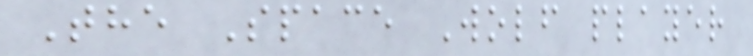The Space Wolf player
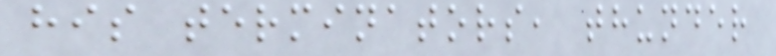his terminators, thunder
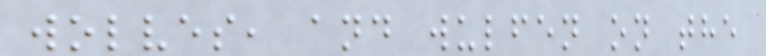wolves, and wulfen on the
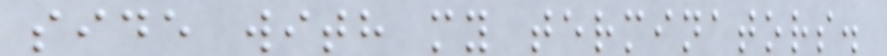side with my terminators.
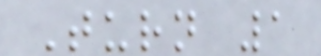Turn 1
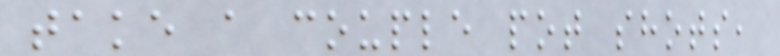take a couple pot shots,
